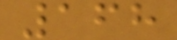168
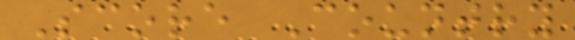Score Country
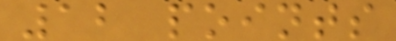12 points
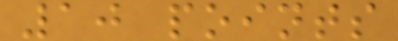10 points
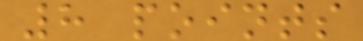8 points
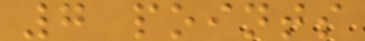7 points
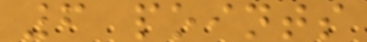6 points
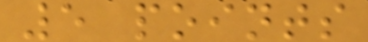5 points
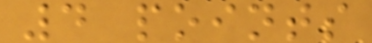4 points
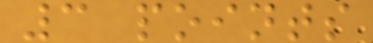3 points
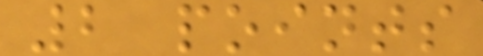2 points
